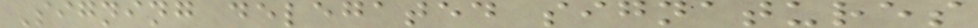Signing delegated signatures
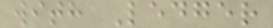with Ledger
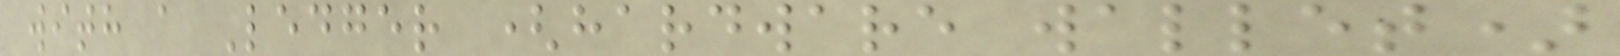with a Ledger (hardware wallet)
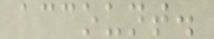account.
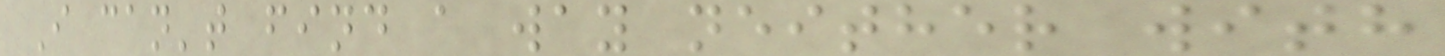I can't find a way neither with
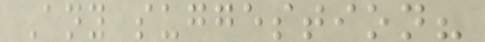Any suggestion?
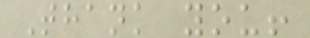Thank you!
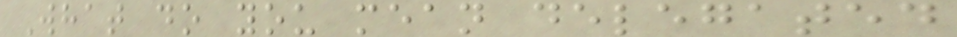What do you mean delegated
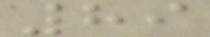89
